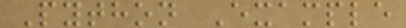Python Example
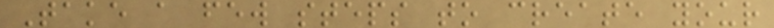Take a few steps to create your
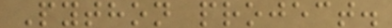Python project.
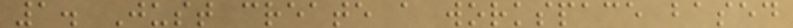1. Just create a workspace based
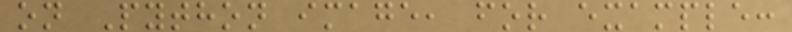on Python image, for example:
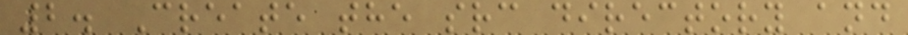2. Create the src directory and
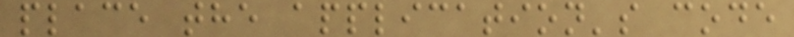place the application's code
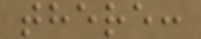there:
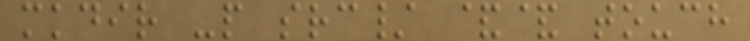mkdir -p src/ && touch
